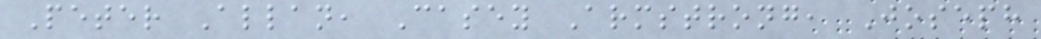Peter Allan, Casey Armstrong, Joseph
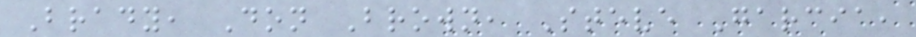Brady, Don Brown, Steve Garcia,
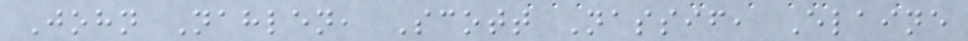John Nahlen, Scott Nassif, Elaine
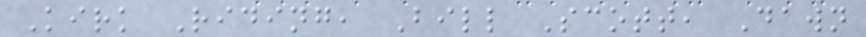Kirk Riding, Bill Scott, Dawn
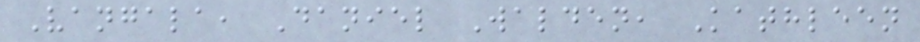Vangala, Daniel Walden, Kathleen
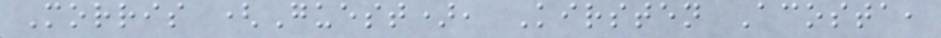Morris (Guest), Kirsten Acosta,
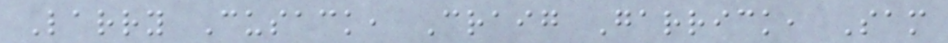Larry Cusack, Craig Garrick, Sam
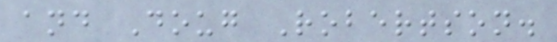and Doug Robertson.
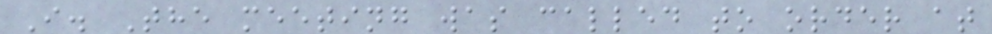I. The meeting was called to order at
